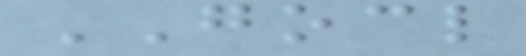GOCL
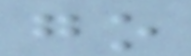go
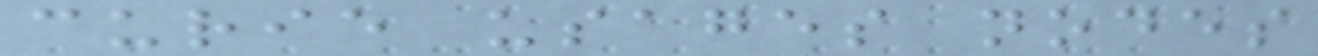curie usages nodes
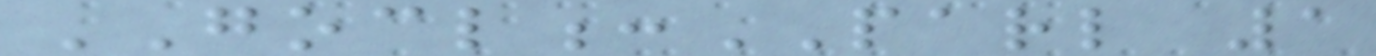GOCL:PARL 1
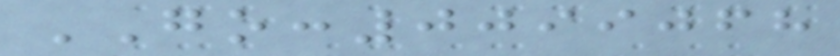GO:0099068
